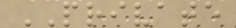PRIVATE
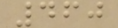460
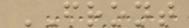FRONT
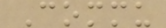Commu
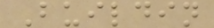Buildin
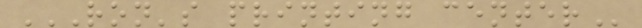RON'S PRINTING CENTER
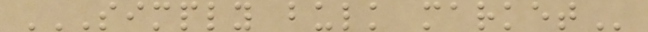SIMPLY BULK MARKET
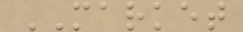MARKET
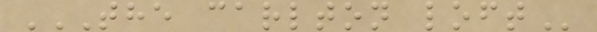THE CARLTON LOFT
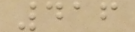416
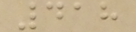418
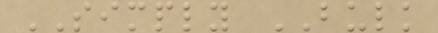SIMPLY BULK
